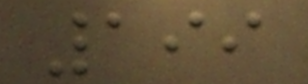199
